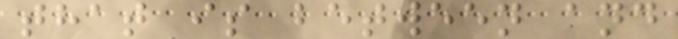that is between and
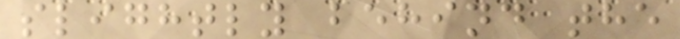slightly behind the
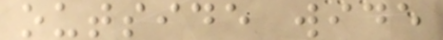outside wide
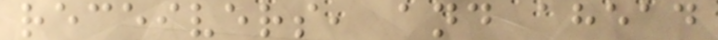receivers, and ahead
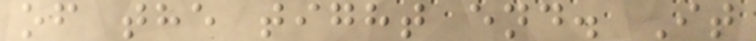of the tight end. It
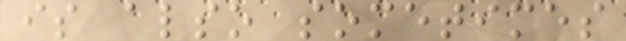is also sometimes
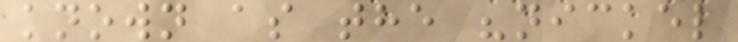known as the "nickel
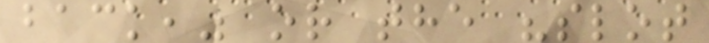back," or the "slot
